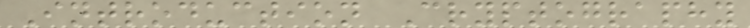Introduction Cryptography
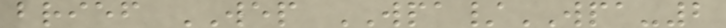brief WEP WPA/WPA-2
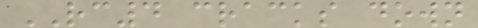RC4 cracks down
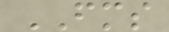FMS
